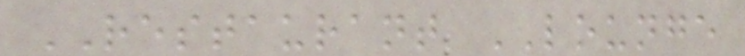RESTAURANT LOUNGE
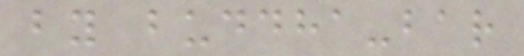by buddha-bar
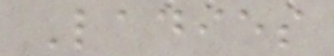Ladies
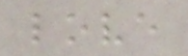love
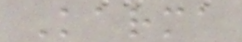Karma
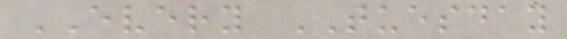EVERY TUESDAY
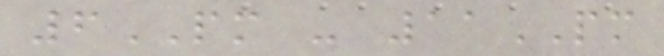6PM - 11PM
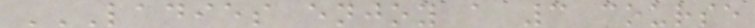LADIES ENJOY A 3 COURSE
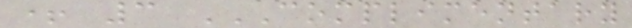+ 3 COMPLIMENTARY
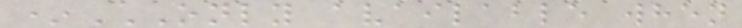*ONLY AVAILABLE WHEN
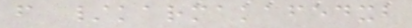f /karmakafedxb
